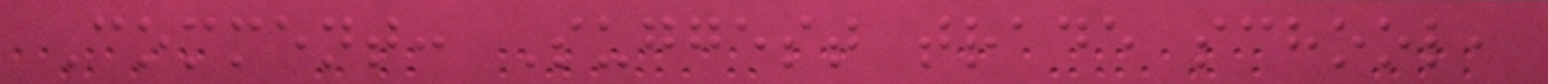Comment: Suggest trade school,
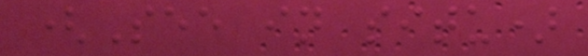(See in situ)
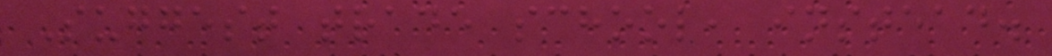Suggest trade school, instead.
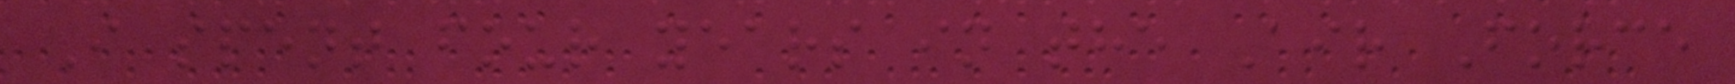I spent four years in the Air Force
